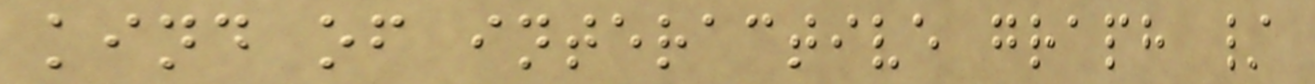kind of interactive graph /
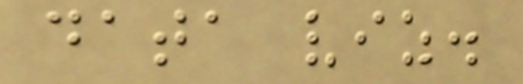data viz.
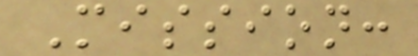Mission:
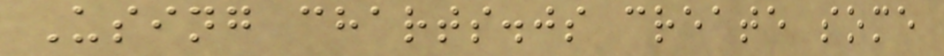Using charts.js create some
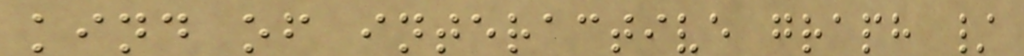kind of interactive graph /
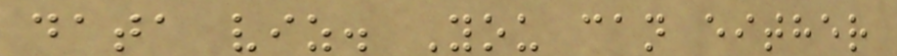data viz. You can either
